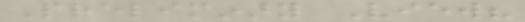Preliminary View?
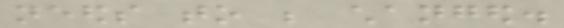needs to be changed.
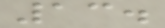13.
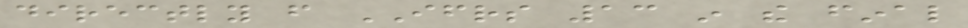directly from IFRS 13 in the final
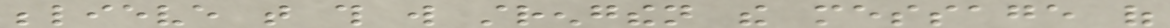believe that this will strengthen the message of
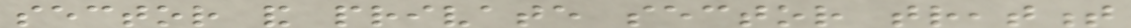sector and private sector treatment
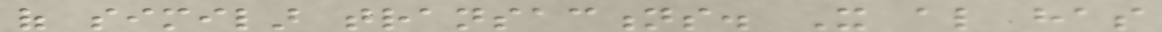of similar transactions. It also has
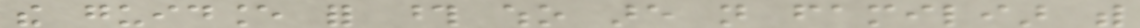the guidance for those who are not familiar with
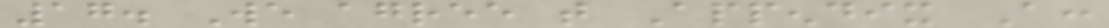17. We agree that Appendix A:
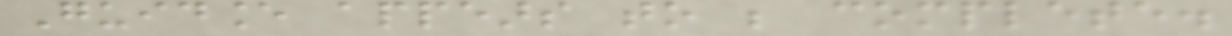Guidance appears to be complete.
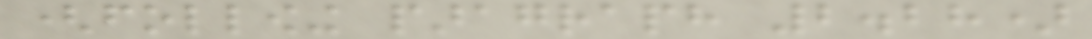(following paragraph 2.28)
